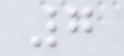7
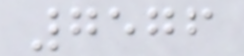7576
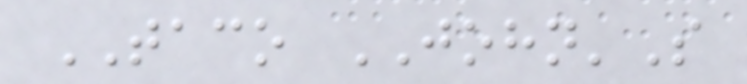TACO JOHN'S
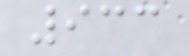933
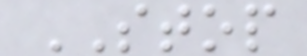STOP
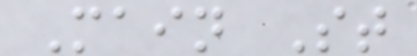Main St
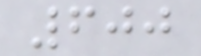600
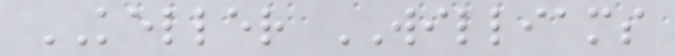KELLER WILLIAMS
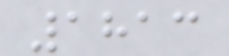1813
